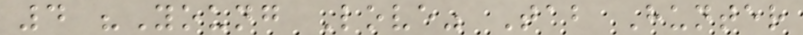4 "Young Love" Tab Hunter
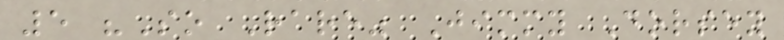5 "So Rare" Jimmy Dorsey
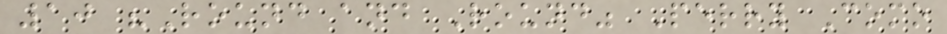10 "Round and Round" Perry Como
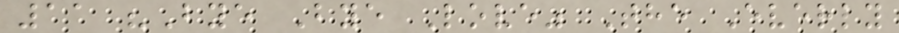11 "Bye Bye Love" The Everly
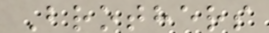Brothers
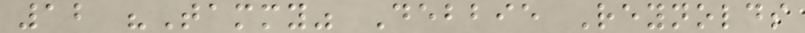12 "Tammy" Debbie Reynolds
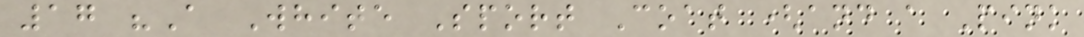17 "A White Sport Coat (and a Pink
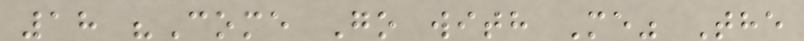18 "Come Go with Me" The
